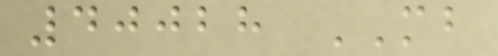40028 MB
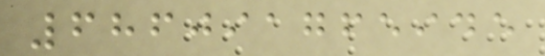686091765945
